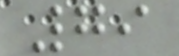79
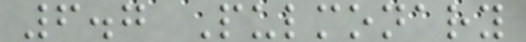6.7 Pulmonary
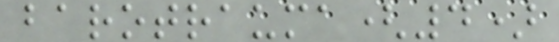barotrauma(4)
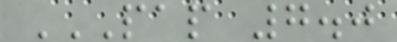PAP 7.0
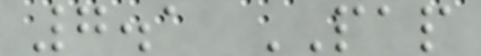7.1 PAP
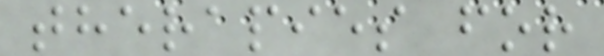therapies for
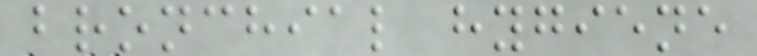bronchial hygiene
